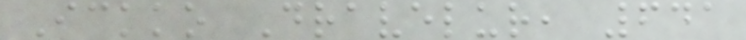Ickko Dravelur, 641
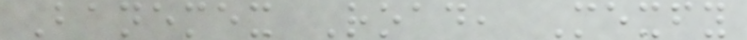Banemex Road, Mexfy
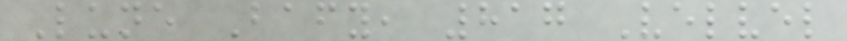Lune Bafy, 817 Velvel
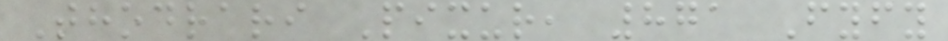Thodrari Pixur, 871 Fyfy
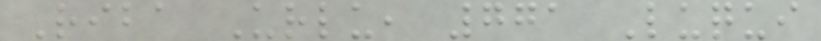Riba Urlu, 771 Luqui
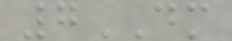7DM
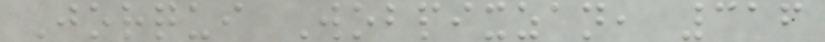Jorqui Wobpixzan, 316
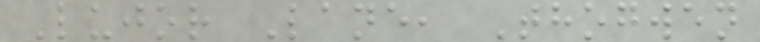Lujor Lane, Thogwen
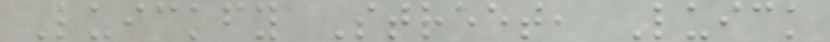Luickfy Street, Luick
